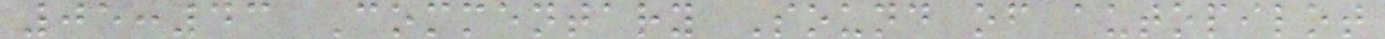05:43 Commentary Sound of autopilot
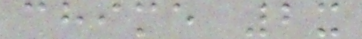chime 2x
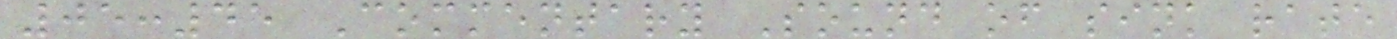05:45 Commentary Sound of sink rate
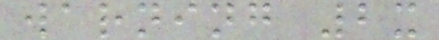warning 2x
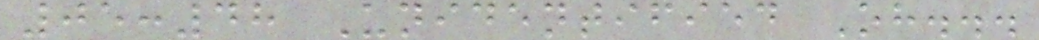05:48 Unidentified Oh...
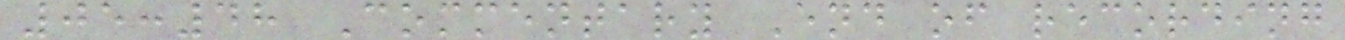05:48 Commentary End of recording
